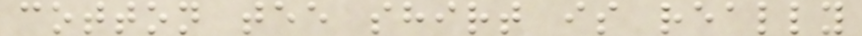cotton tee shirt is really
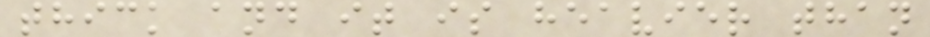thick and it is heavier than
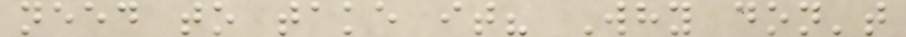need to take it? Why don't
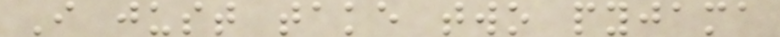I just take two pyjama
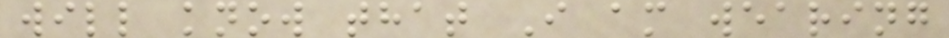will know that I am wearing
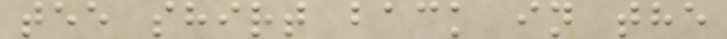tee shirt back in the
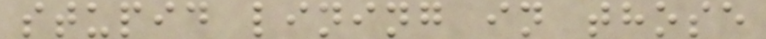stupid lining in those
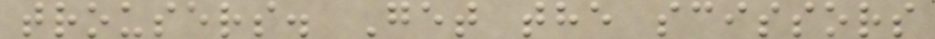trousers. Get the scissors
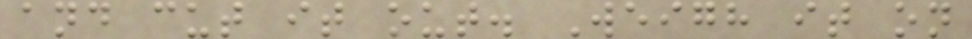and cut it out. Weigh it on
